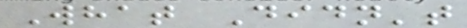What Didn't
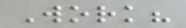Work?
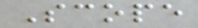Scope
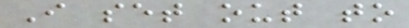I set out to
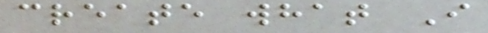create what I
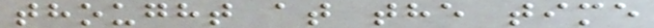thought at the time
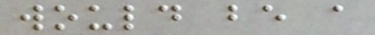would be a
